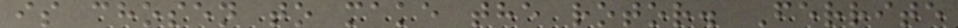is chosen to make the rotor. Ferrite
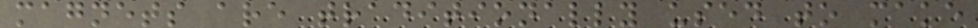magnets are traditionally used to make
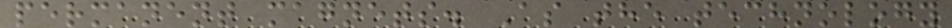permanent magnets. As the technology
